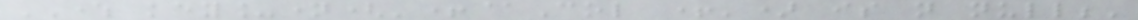WHERE key_name('+@Col +') is not null;'
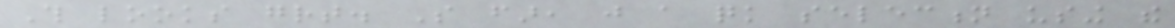This looks great. So far, just a quick selection using the
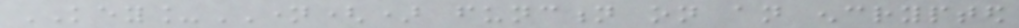KEY_NAME() function on an encrypted
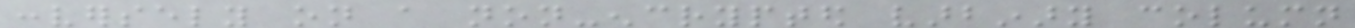conversely on a non-encrypted varbinary column
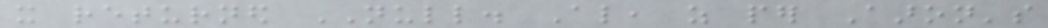it returned NULL. Also, as per Aaron's
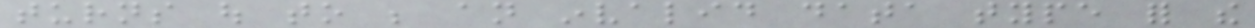turns out to be an invalid data type for the
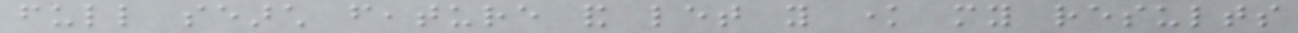full search feature and let you know my results
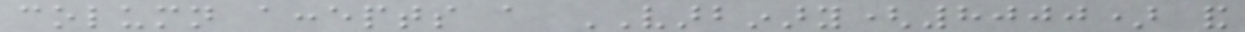column accepts a VARBINARY(8000) and
